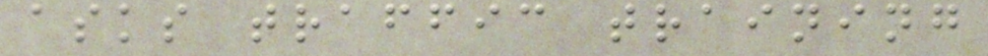asks traffic training
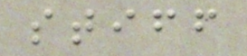stiff
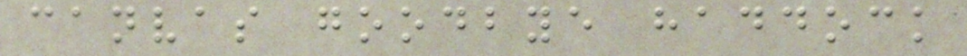canvas goodbye haddock
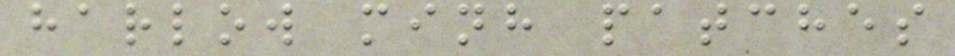harlow minh patches
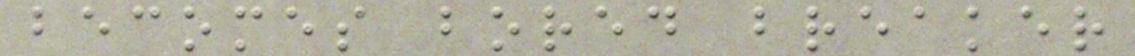becomes bored breaker
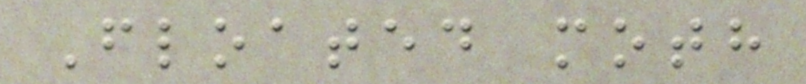Floated moth
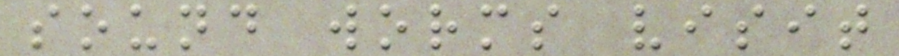sound worms visit
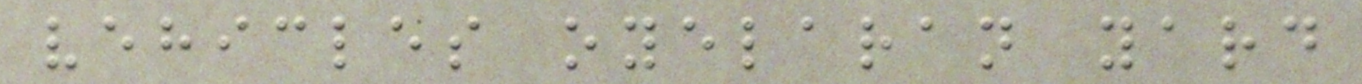vehicles oyelaran yard
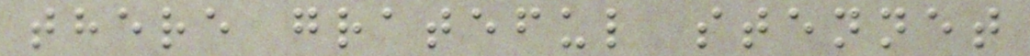there grateful stennet
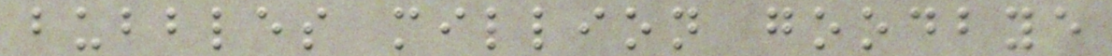bubbles million goodbye
